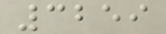3259
